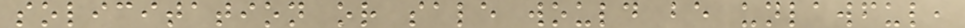solicitation or sale would be unlawful,
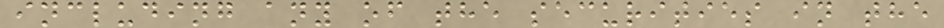including any of the securities in the
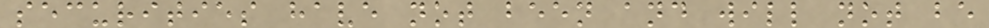securities have not been and will not be
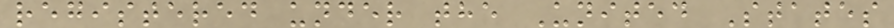registered under the United States
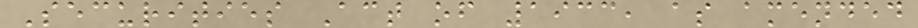Securities Act of 1933, as amended
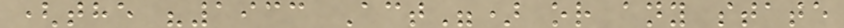(the "1933 Act") or any state
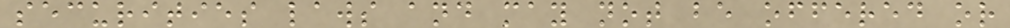securities laws and may not be offered or
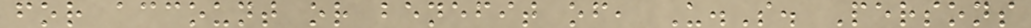for account or benefit of, U.S. Persons
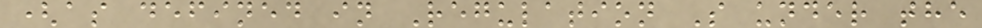(as defined in Regulation S under the
